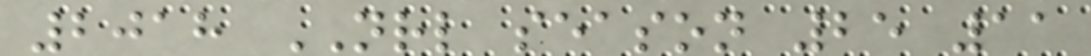2018 NRL season 25 11
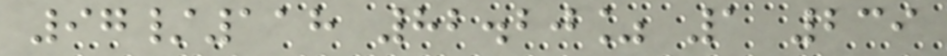97/118 82.20% 1 239
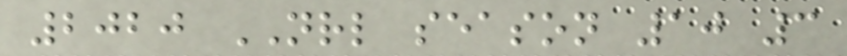2020 NRL season 10 3
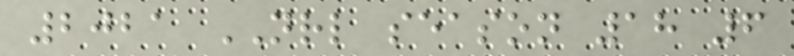2021 NRL season 18 6
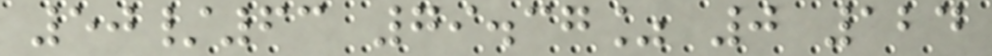50/63 79.37% 0 124
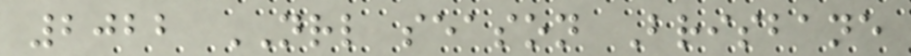2022 NRL season Brisbane
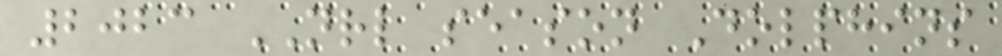2023 NRL season Dolphins
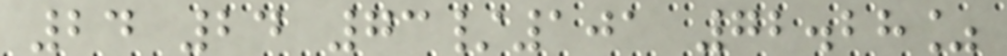24 24 73/101 72.28%
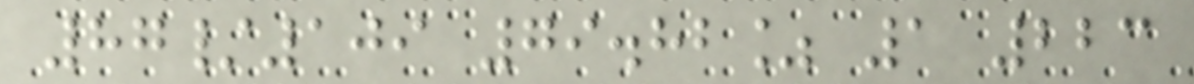87/109 79.82% 1 223
